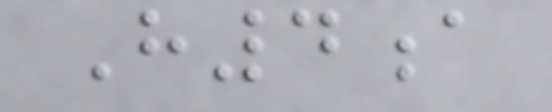H4a
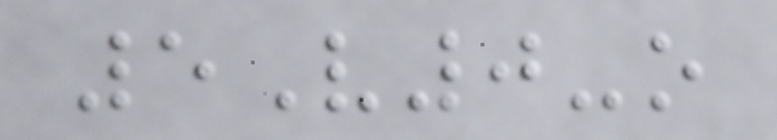5V0-o
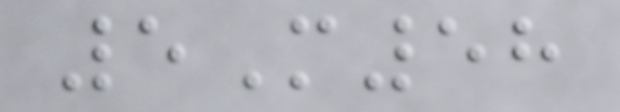5M58
